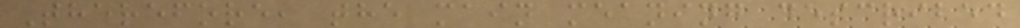Therefore, the main meaning described
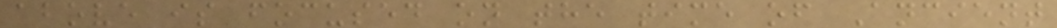above is focused on the time of Ancient
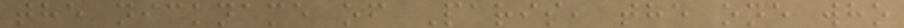the nickname of Paris, the one who
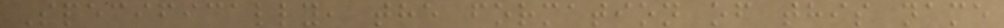Specifically, the formation of this name
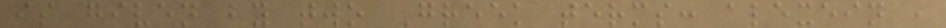is given by two Greek terms: alexein ,
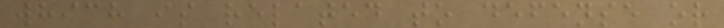which is related to defense or
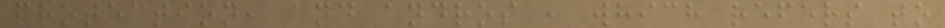protection, and andros , which refers to
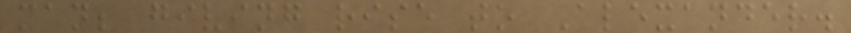man; giving rise to Alexander.
